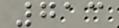713
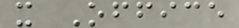x Office
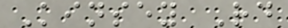Kinsey Rd
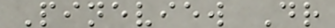Pineview Dr
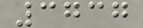3737
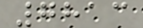7813
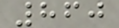860
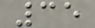35
